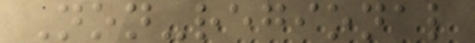Non-regional
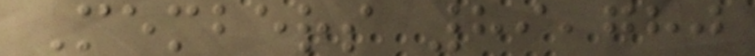Members 89,780
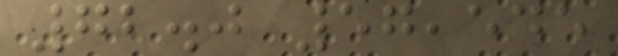72.0 57,545
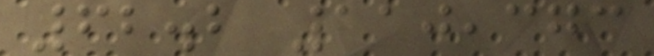62.2 110,373
